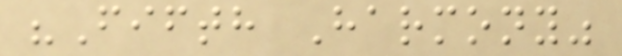"Fifth Harmony"
